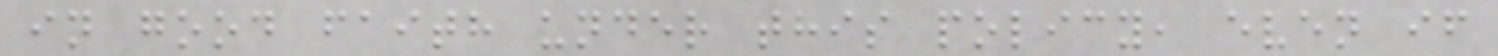in good faith under this policy, even if
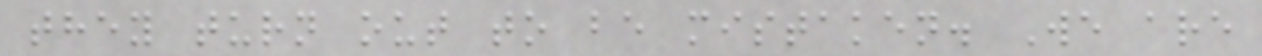they turn out to be mistaken. We are
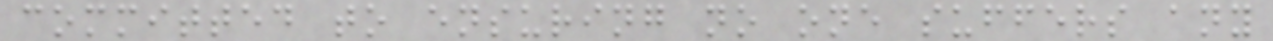committed to ensuring no one suffers any
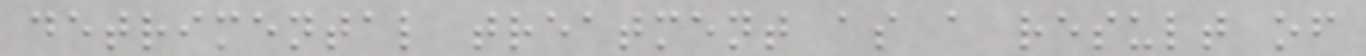detrimental treatment as a result of
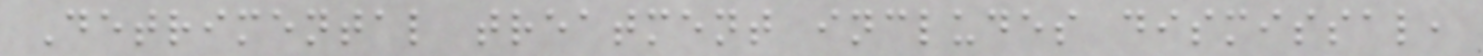Detrimental treatment includes dismissal,
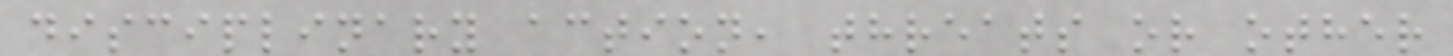disciplinary action, threats or other
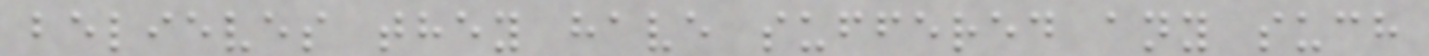believes they have suffered any such
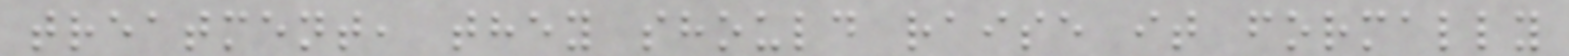treatment, they should raise it formally
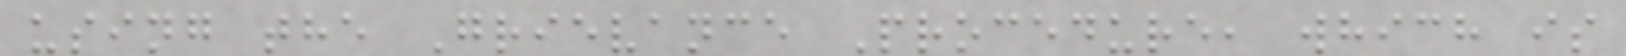using the Grievance Procedure, which is
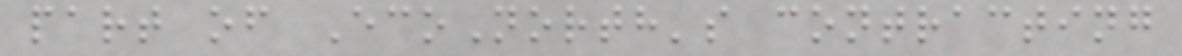part of EcoNorth's contracting
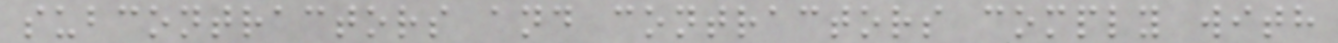subcontractors and contractors comply with
